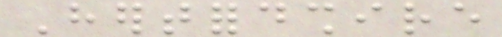Hertfordshire
